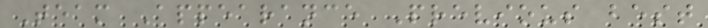Team Appearance Previous best
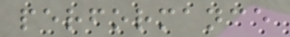performance
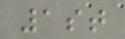1st
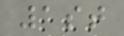1st
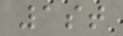1st
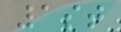1st
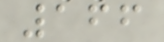166
